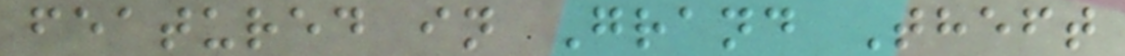featured in Grand Theft
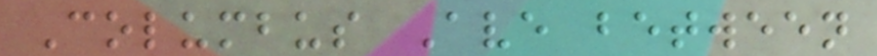Columbus Ave between
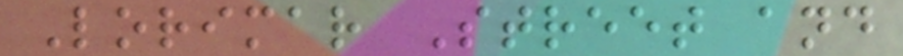Lorimar Street and
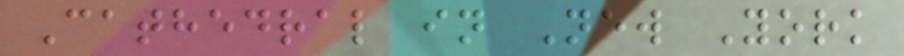Cathedral in New York
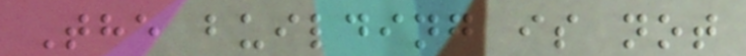The building is not
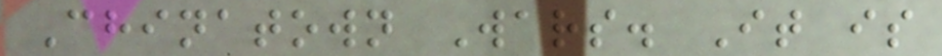Chinatown Wars. It is
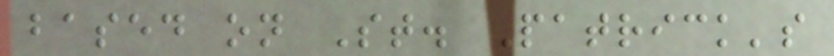based on St. Patrick's
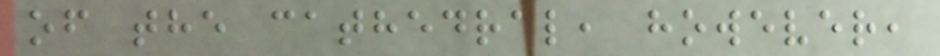of the cathedral, however,
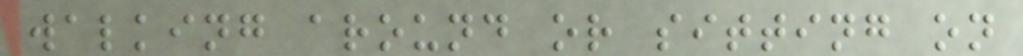walking around or sitting on
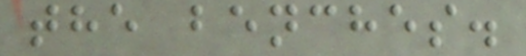the benches.
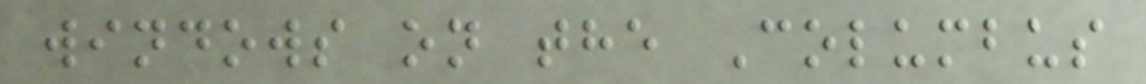windows on the Columbus
